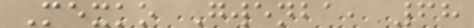Mexko Gwenba, 68
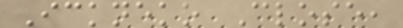Ickneko Close,
